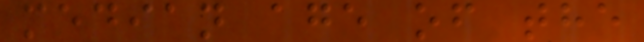median age of the
